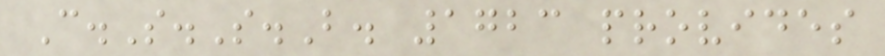C.S.S.B. 1723 provides
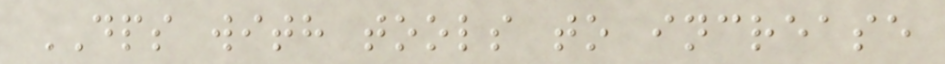DPS with tools to increase
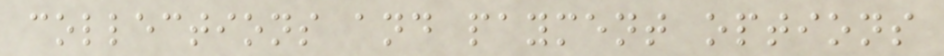collections and payment options
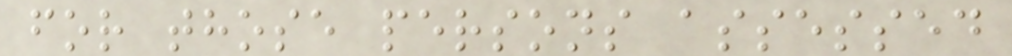for those persons assessed
